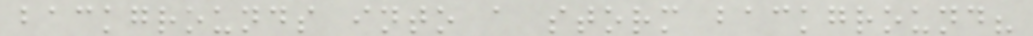backgrounds into a storm background?
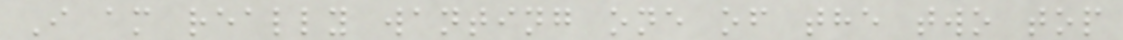I am really wanting one of the two top
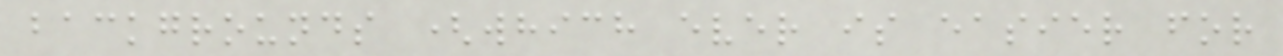backgrounds (which ever is easier for
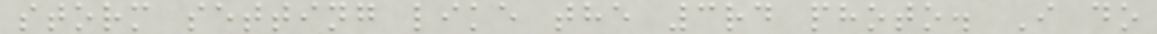storm setting like the 3rd photo. I do
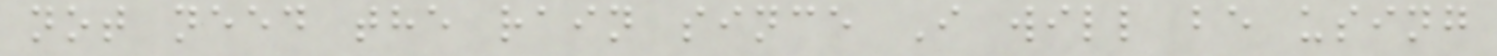not need the rain since I will be using
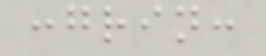:grin:
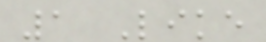1 Like
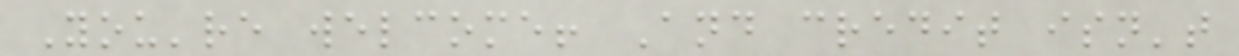You're welcome! And credit isn't
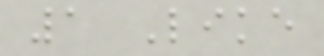1 Like
